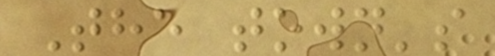The town's
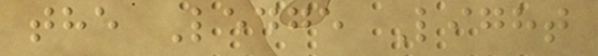the Ledge Light
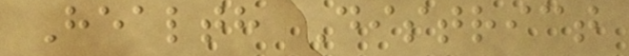Health District
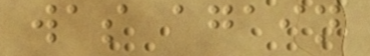was again
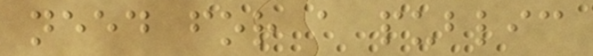need for a public
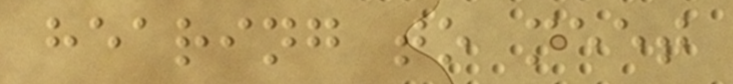hearing to meet
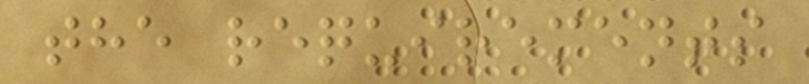the requirements
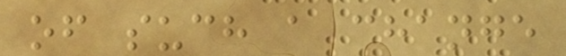of such a change
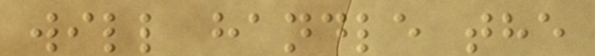will handle the
